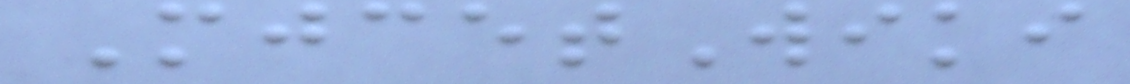MjcetWiki
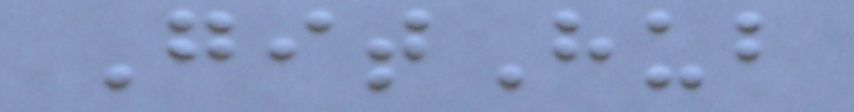GitHub
